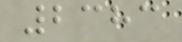2383
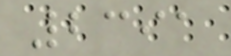2391
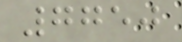7750
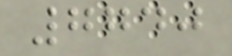7740
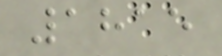1815
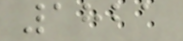1821
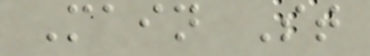Main St
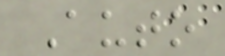Auto
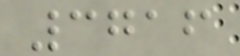3716
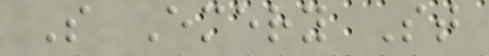S Emery St
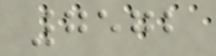7572
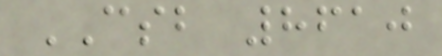CSB 8610
